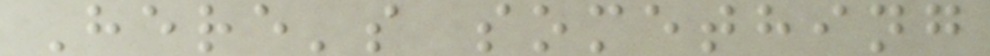Here's something
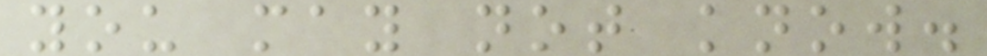you may not know.
